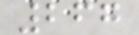267
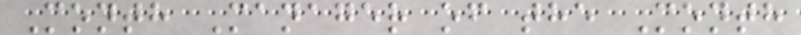Month Manager of the Month
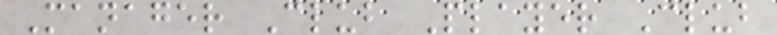Manager Club Player Club
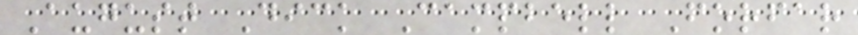August Dick Campbell Forfar
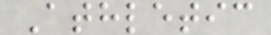Athletic
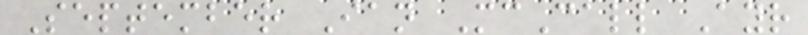September Ian McCall Ayr
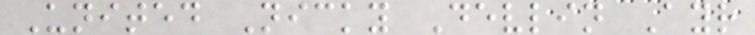United Nicky Devlin Ayr
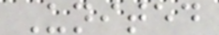United
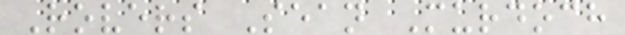Rovers Sean Murdoch
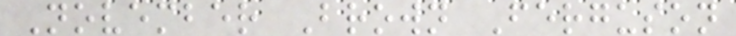November Brown Ferguson
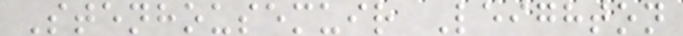Stenhousemuir Leighton
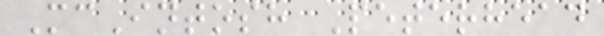McIntosh Peterhead
